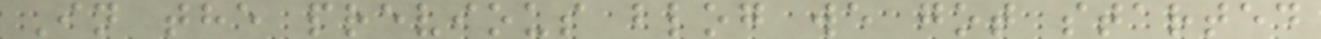In the previous blog we got started
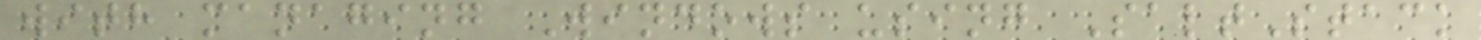with managing Windows using SaltStack
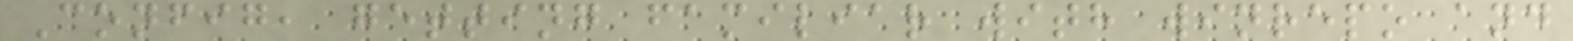Config, getting familiar with winrepo and
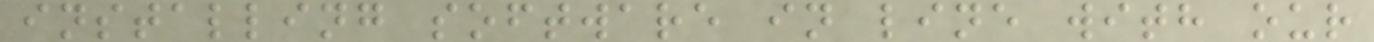installing software in line with our
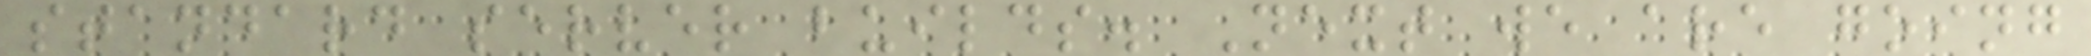standard server builds. Next we are going
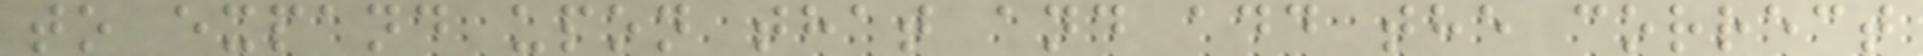to expand upon that and add the correct
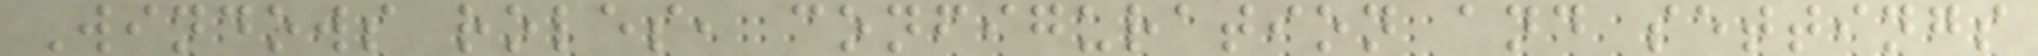Windows roles, configuration and settings
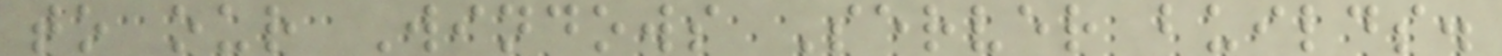to our Windows Server builds.
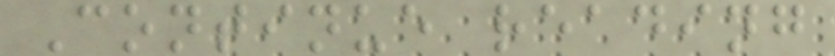Continue reading
